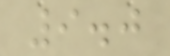9.0
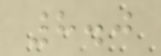8.0
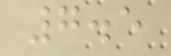7.5
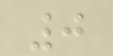0
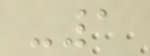-1
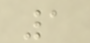1
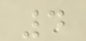4
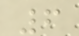6
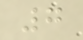7
